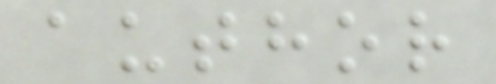author
